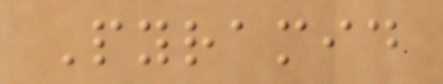Pyramid
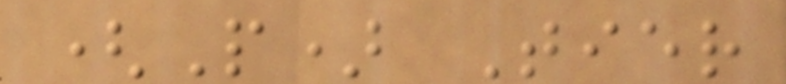(P) Tier
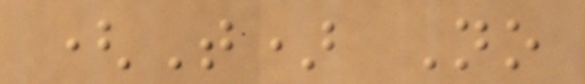(T) No
